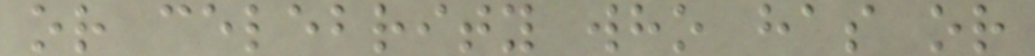or celebrity who has or
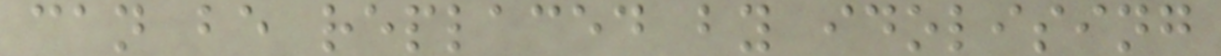can be replaced by idolising
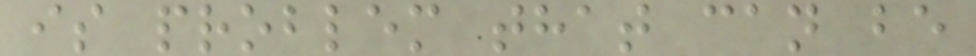is problem that can be
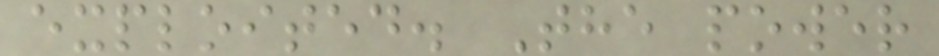exploited. The power
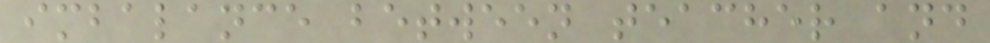imbalance between teacher and
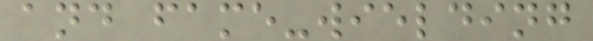and fame-wielding
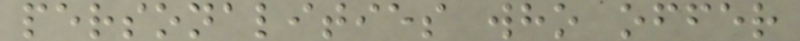personalities who offer
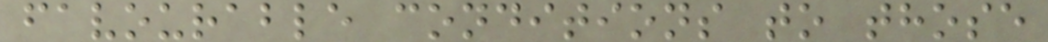favourable conditions to those
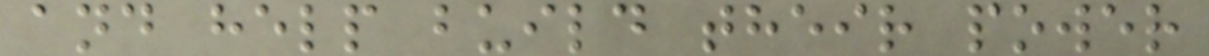and help build their power
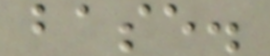base.
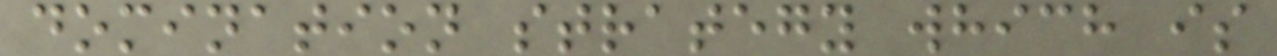domination strategy which is
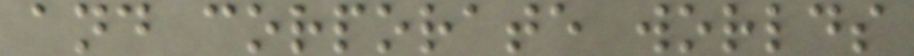and corporate worlds
